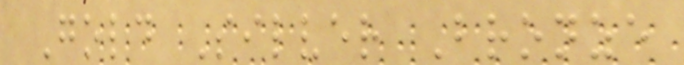Gold Silver Bronze
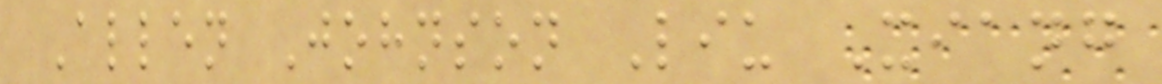Allen Johnson Liu Xiang
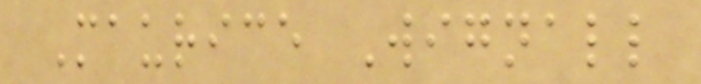Maurice Wignall
